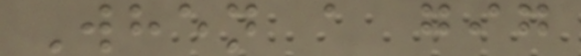When a gig
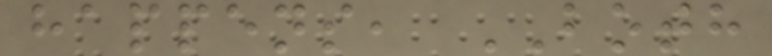happens, BOTH
